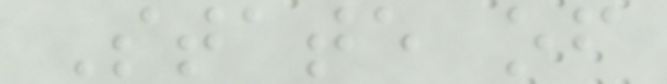State of
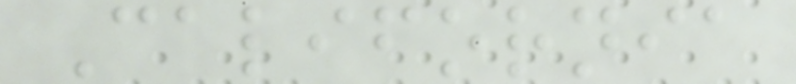California
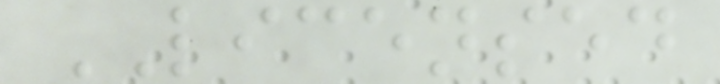LICENSED
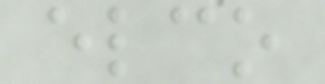elco
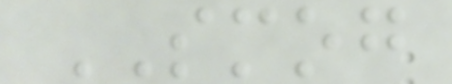SMOG
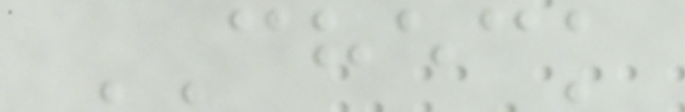CHECK
